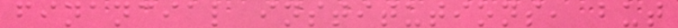financial institutions, but
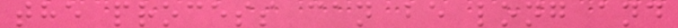the process can be long and
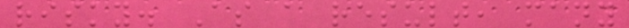risky. As a result, many
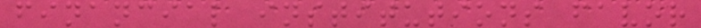financial institutions favor
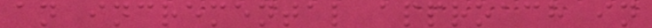an incremental approach in
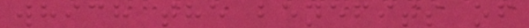which the benefits of
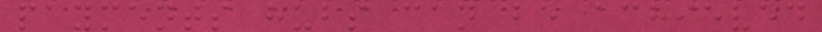payments hubs can be achieved
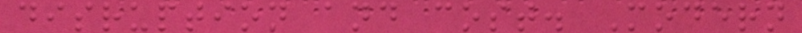disruption and cost. Modern
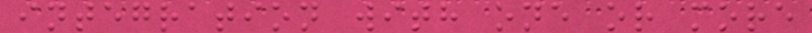integration with one or more
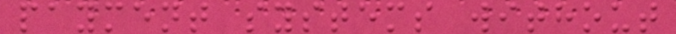payment systems without
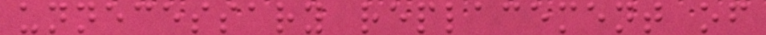unnecessary replacement of
